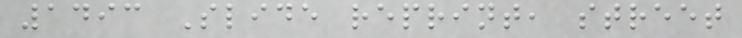1493 Slide reprint, street
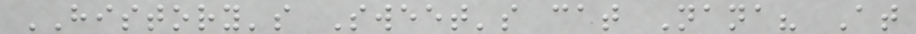HISTORY's Sweet's cat Nana? At
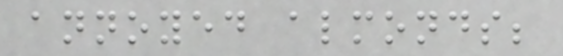annoyed almonds;
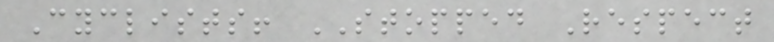Cyclists! STOPPED Respect
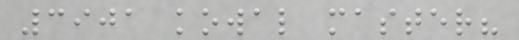3901 kowal master?
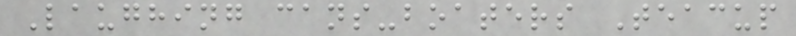Laughing cans-boaters Teacup
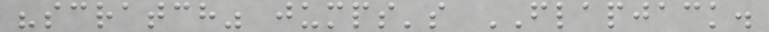"scratch" jumps's FLAPJACK.
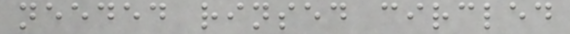needed rinsed circled
